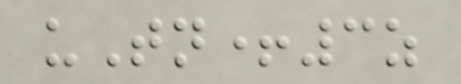uTn+3z
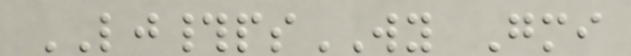LJ#psWY Gmi
